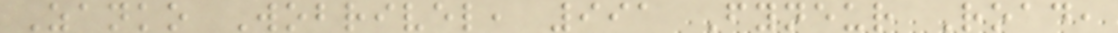Zanko Wobrivel, 991 Fyneur Road,
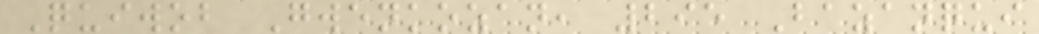Quiwob Gwenkozan, 295 Bazanqui
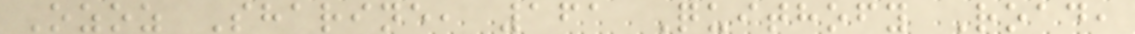Ozoz Sharine, 161 Quithofy Road,
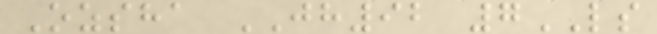Ozsha JH92 7LS
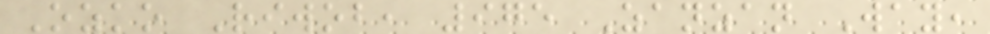Ozko Riwob, 975 Zanzan Way,
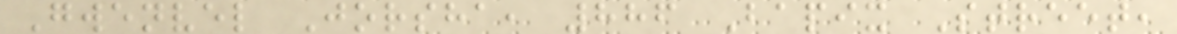Gwenvel Jorsha, 886 Bapix Street,
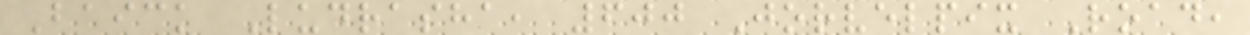Baick Ludrasha, 600 Jorvelpix Road,
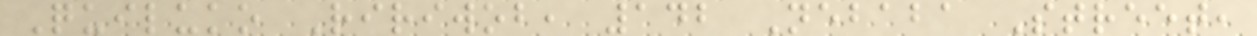Quiluko Ririwob, 142 Nebaba Street,
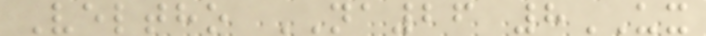Veltho NA26 8UX
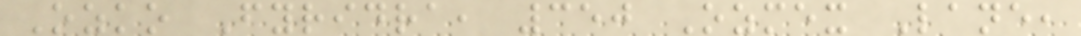Ozko Fyridra, 350 Ozmex Lane,
